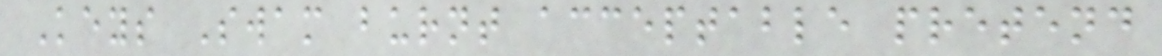Keys Swam burnt acceptable pretend
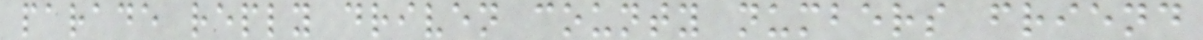parade reply driven county numbers friend
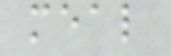meal
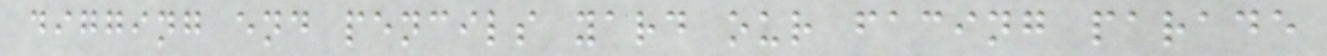digging end pencils yard our facing parade
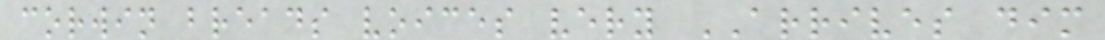corwin breads voices very ARRIVES dim
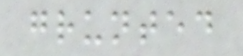grunted
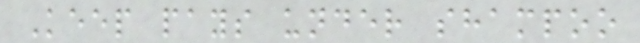Keep pays under shampoo
